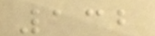132
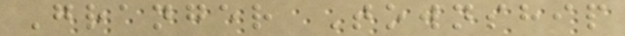Granger Township
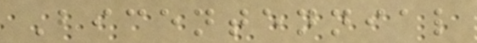Bicentennial
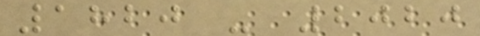1820 - 2020
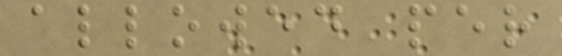allowed per
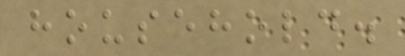household.
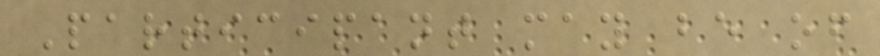Participant may be of
